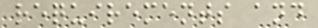requirements and
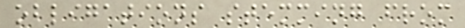obligations stemming from
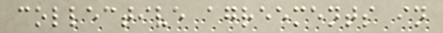collective agreements in
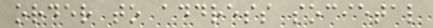order to address societal
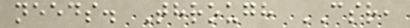needs. Through CSR,
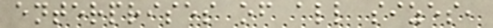enterprises of all sizes,
